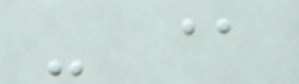- @
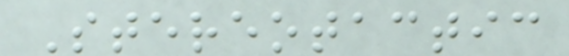Stereotactic
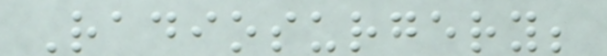Radiosurgery;
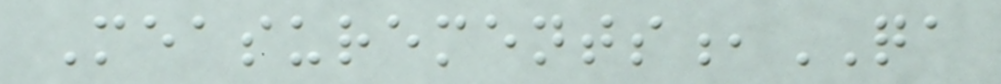Measurements,QA
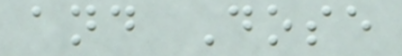and Dose
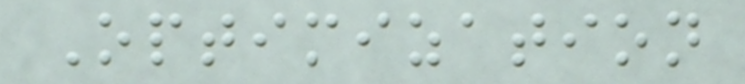Optimization
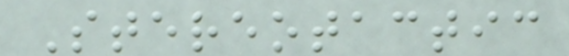Stereotactic
